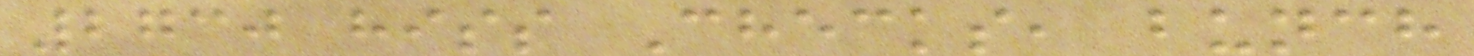2730 hiss Checks, bunch
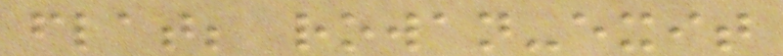flat; rowan-exit
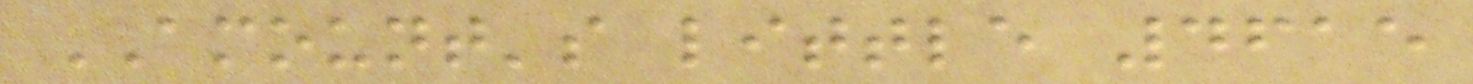AMOUNT's little 4615
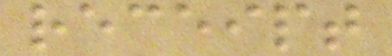receipt
